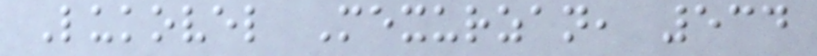Lukovel Mexurzan, 534
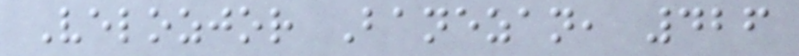Velozjor Banezan, 426
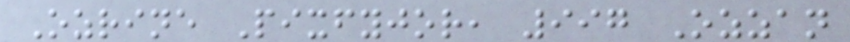Ozrine Pixfyjor, 997 Ozzan
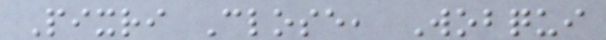Pixri Close, Wobqui
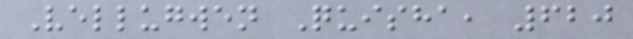Vellugwen Quisha, 620
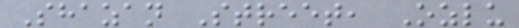Shazan Street, Ozlu
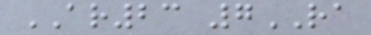AR23 7RA
